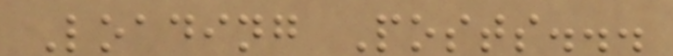Loading Posts...
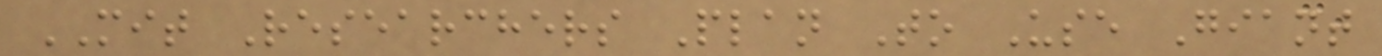MIT Researchers Plan To Use Giant
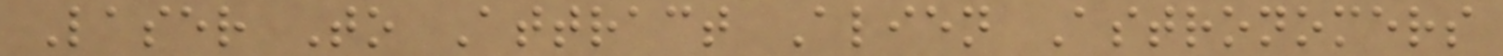Laser To Attract Alien Astronomers
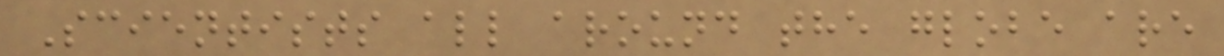Scientists all around the globe are
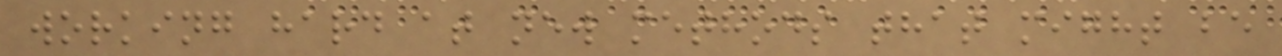working hard at new methods that might be
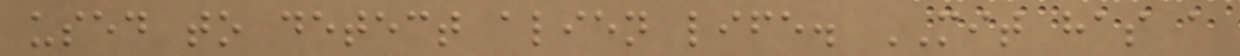used to detect alien life. MIT has a
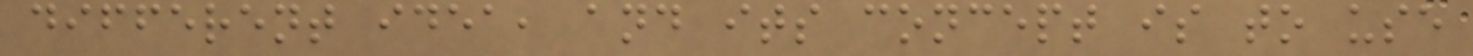different idea, and its concept is to use
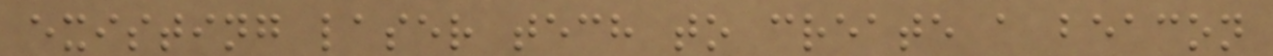existing laser tech to create a beacon
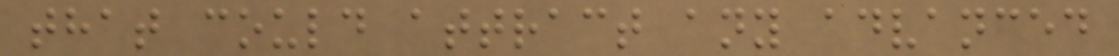that could attract any advanced
